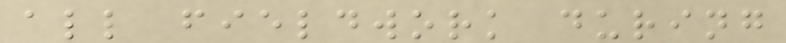all fieldwork during
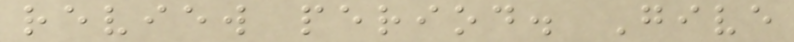review period. Give
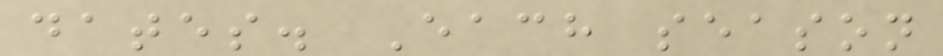dates. Each season
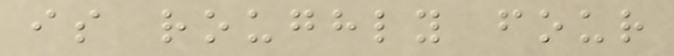is roughly four
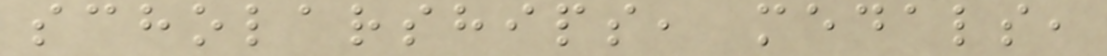scholarships, medals,
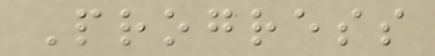Progress
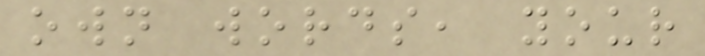own words, your
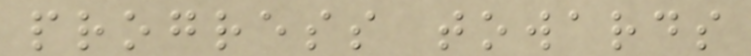progress towards
